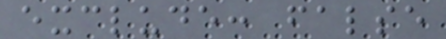exclude: false
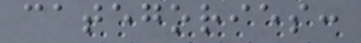categories:
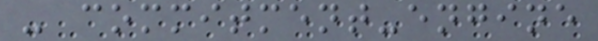- commitment-engine
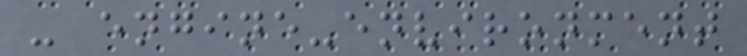- engine-environment
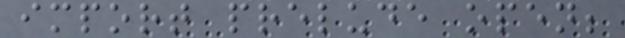import prelude open;
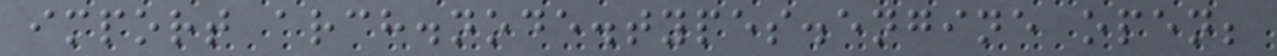import arch.node.types.engine open;
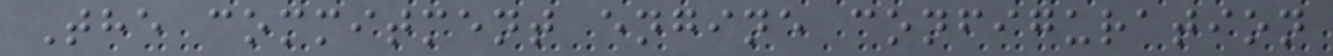The commitment engine configuration
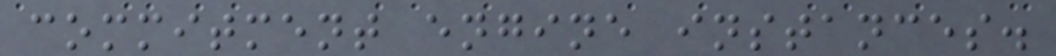commitment engine instances.
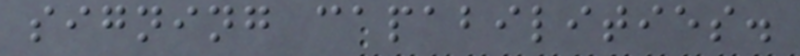signing capabilities.
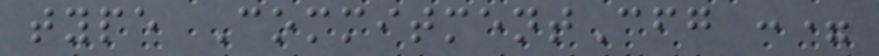type CommitmentCfg :=
